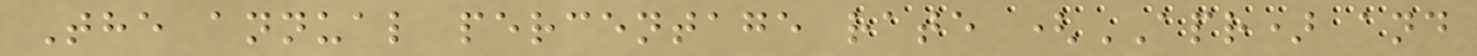The annual percentage rate (APR) and
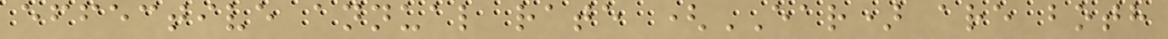effective annual rate (EAR) are both
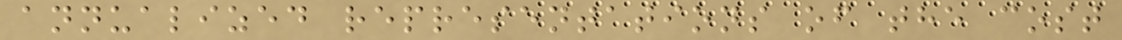annualized representations of the cost
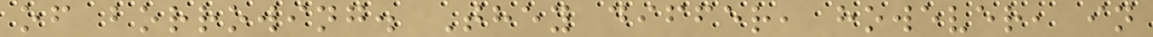of borrowing. They differ, however, in
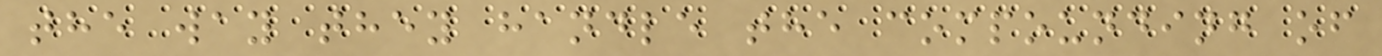the way they handle the compounding of
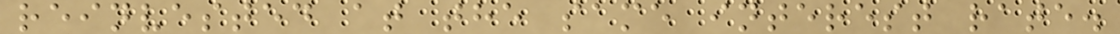reinvested at the same interest rate.
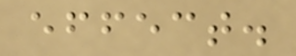effect.
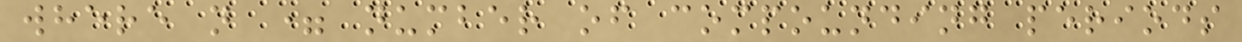where n = number of compounding periods
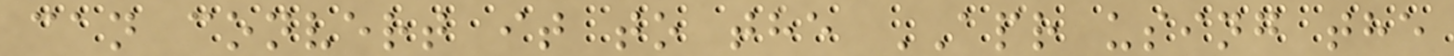can convert it to the APR using the
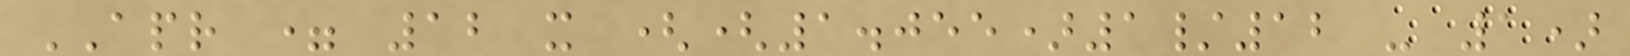APR = 12 x ((1.055)1/12 - 1)
